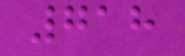718
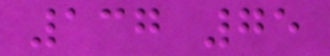137 75
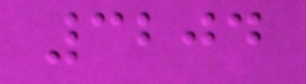3204
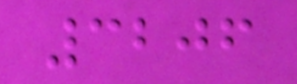3206
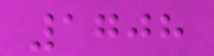1708
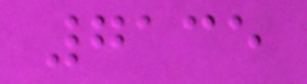7135
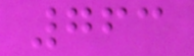763
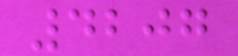4207
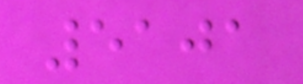5101
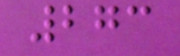273
